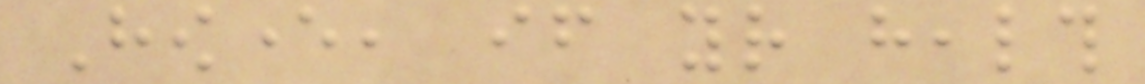However, if your health
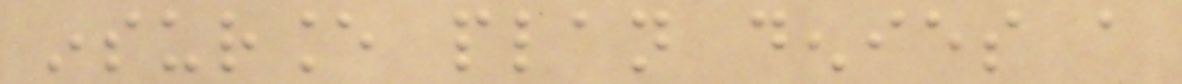insurance plan denies a
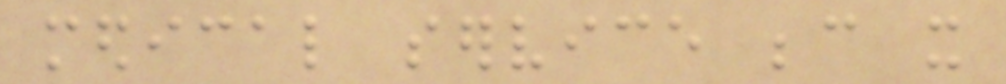medical service because it
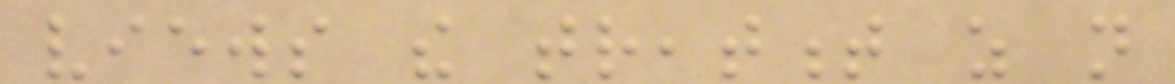views the treatment as not
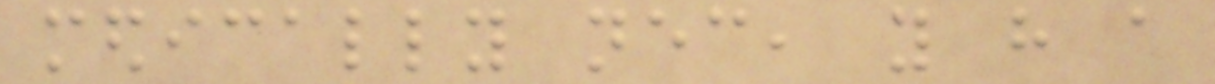medically necessary, you have a
